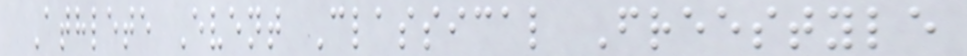Athlete Event Classical Freestyle
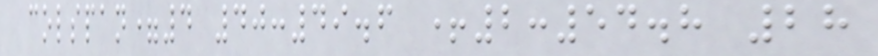colspan=4 40:49.6 +2:54.8 28
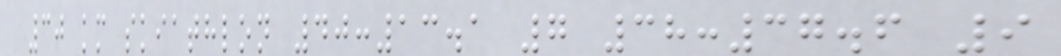30 km skiathlon 40:13.1 7 38:37.6 9
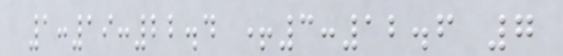1:19:22.4 +3:12.6 7
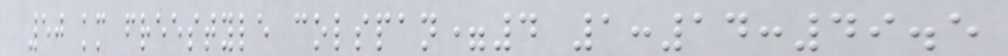50 km freestyle colspan=4 1:14:49.5
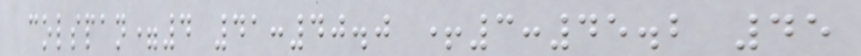colspan=4 41:40.0 +3:45.2 45
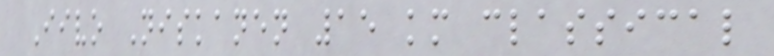Iivo Niskanen 15 km classical
